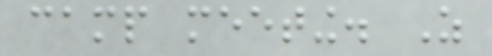camp meeting. As
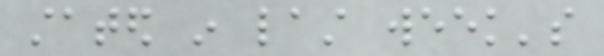stated in last week's
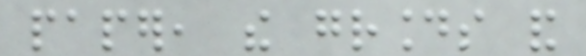paper, the grounds and
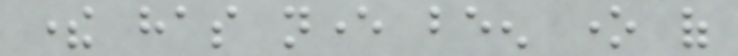there has never been one of
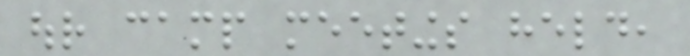our camp meetings held,
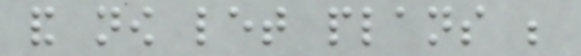and now let plans be
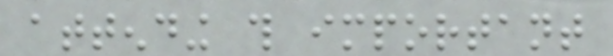attending this important
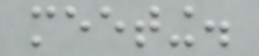meeting.
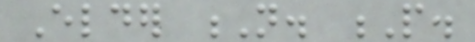Elder N. P.
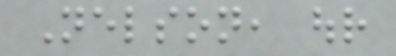Nelson, our
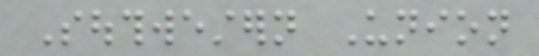Southwestern Union
